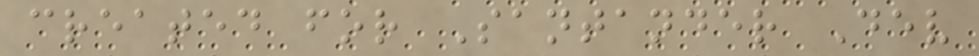created for Santander Dev
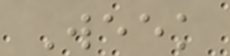Week
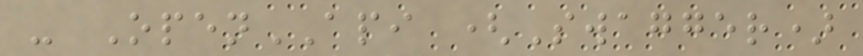- OpenAPI (Swagger)
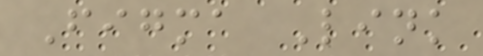Figma Link
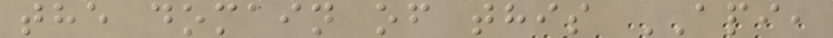the domain of this API,
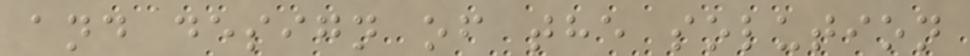and design of the solution
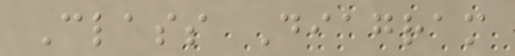Class Diagram
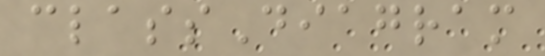classDiagram
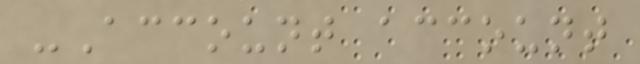-Account account
